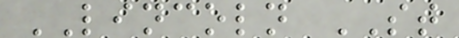LINCOLN ST
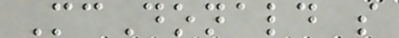McDonald s
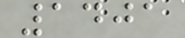1401
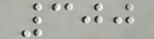300
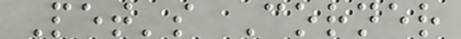Pet's Corner
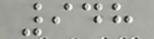948
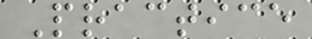Practice
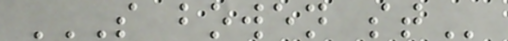S BOWEN ST
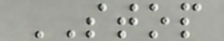STOP
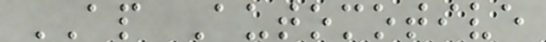AP Automotive
